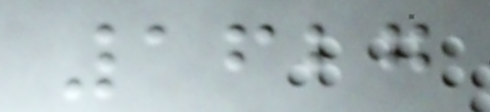1627
